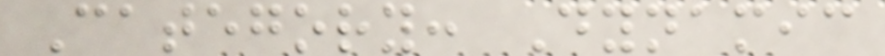Category: Dynamic
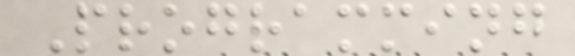Programming
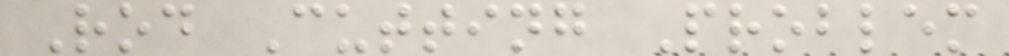Rod Cutting Problem
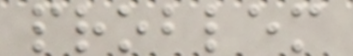problem
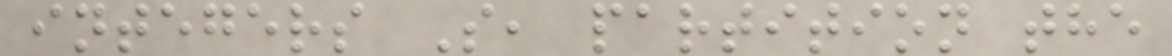integers S, partition the
